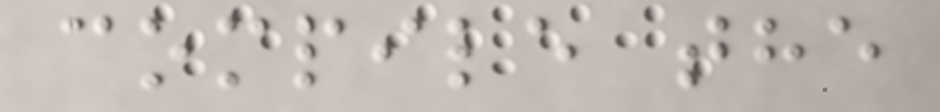compile the
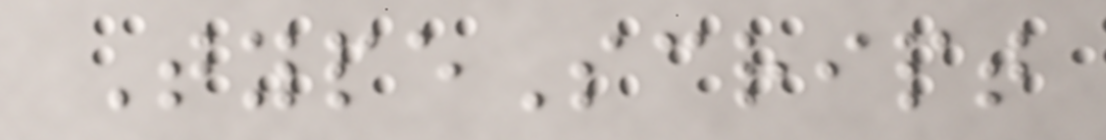TypeScript
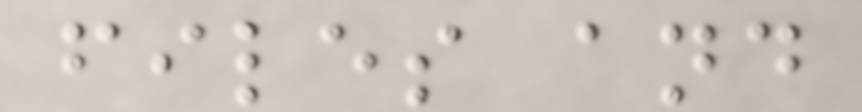files and
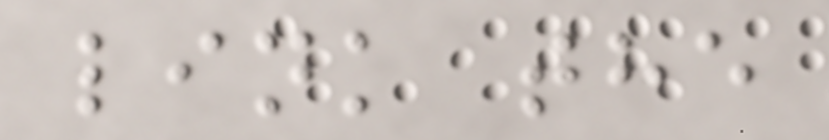link the
